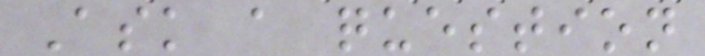Ask a question
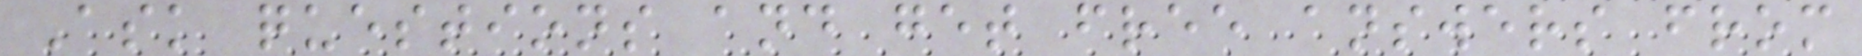Ask questions and get free answers from
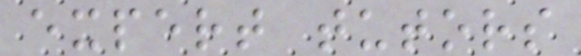expert tutors
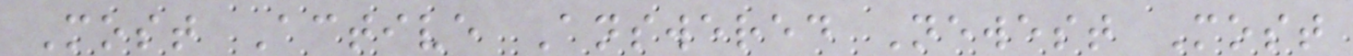Most Active Answered Newest Most
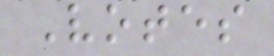Votes
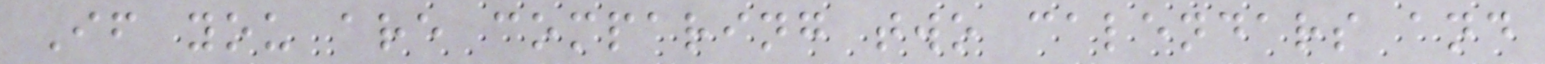If you are comparing two calendars and
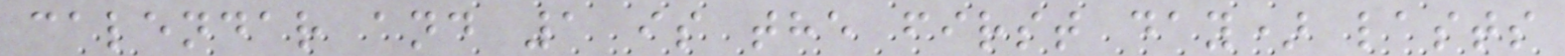calendar and 1 is the first day) lasts
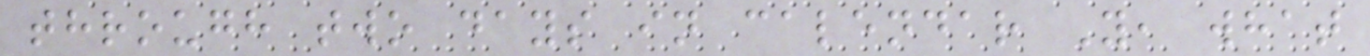through two days in calendar Y, what
